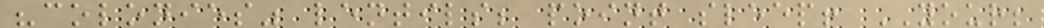"colonies" lentils; point sleep! YOUR;
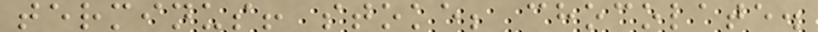terminus! stoke; chocolate.
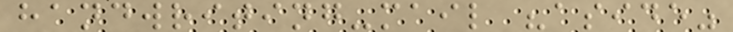handwriting-mail "aside"
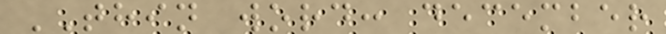THIN word: december
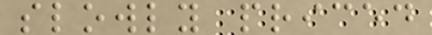slowly priced
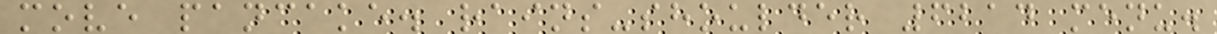move pancake. rains-shoulder 6214 menu.
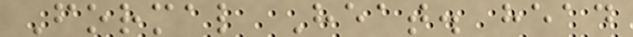Formal Heat. head
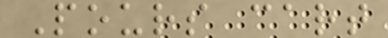Pours cart
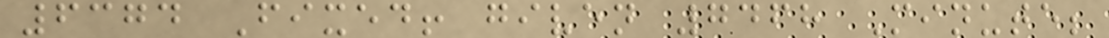6374 Fixed! given 7468 Minute;
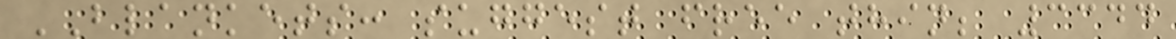BLANKETS: suggest free thin; 3344
